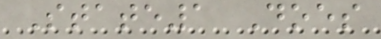State1 Does
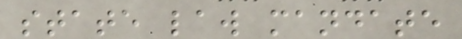state law mandate
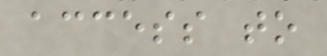access to
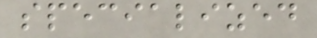specialized
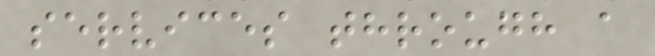services through a
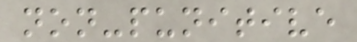non-punitive
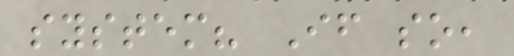system? If so,
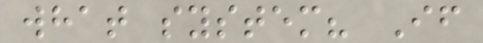what system? If
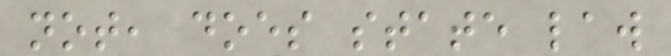not, does state law
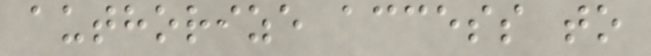authorize access to
